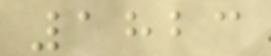1823
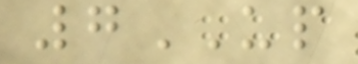7UP
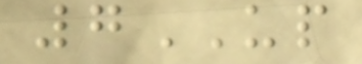7UP
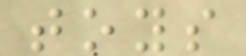toys
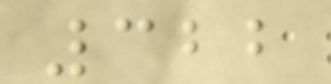322
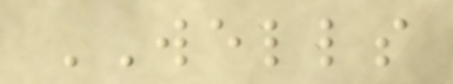WELLS
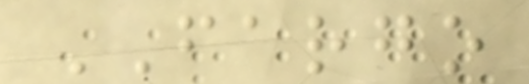FARGO
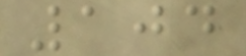104
